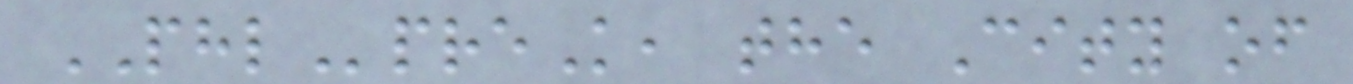PHLpreK, the City of
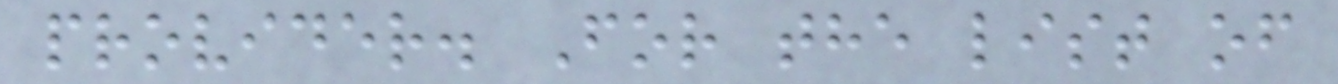provider. For the list of
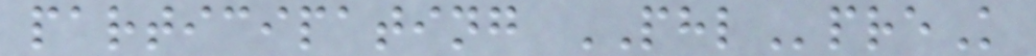participating PHLpreK
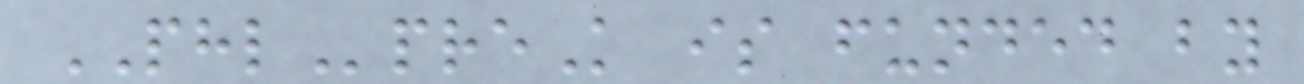PHLpreK is funded by
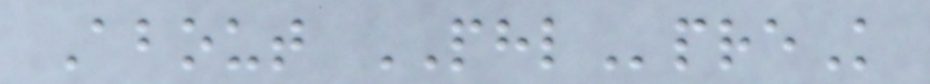About PHLpreK
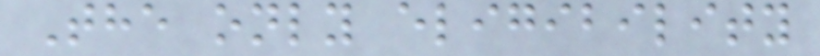The only eligibility
